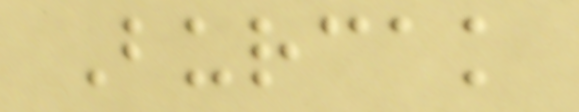Burcak
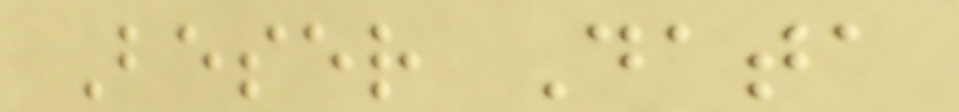Beser Data
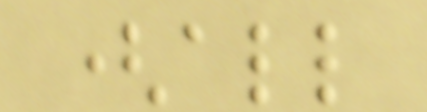(all
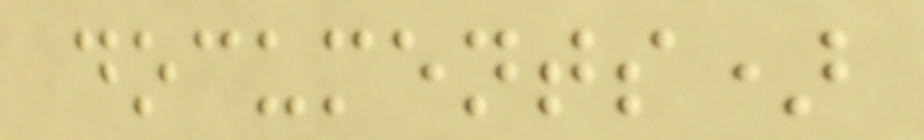documents)
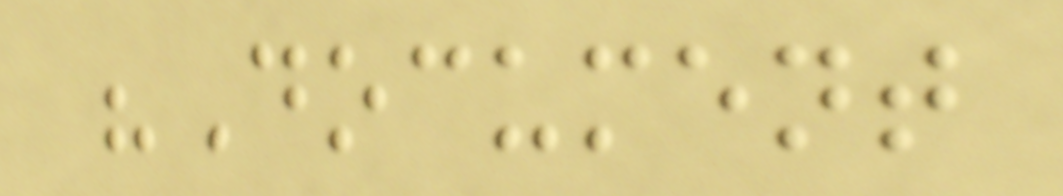"Document
